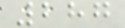287
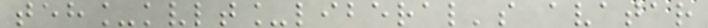teh_kvlt_liberal's avatar
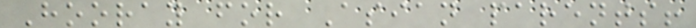Hooray for Asian parents!
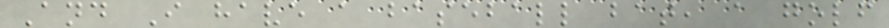And I have a baseball bat, a golf
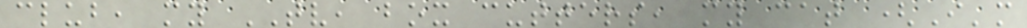club, my TV, box cutters, my cat (I'm
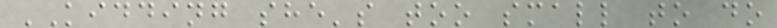KIDDING she's too small to do
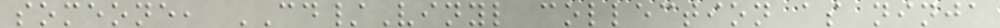someone, CD/Vinyl collection as ninja
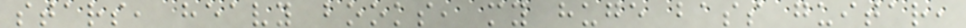stars, heavy books, my huge bass guitar,
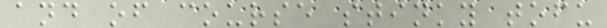and of course stinky tofu
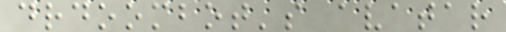drdoombot's avatar
